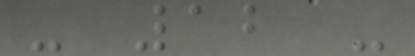- 12 -
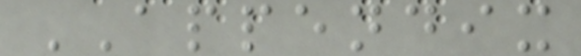APPENDIX
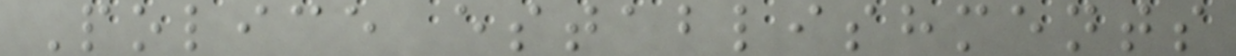Police establishments
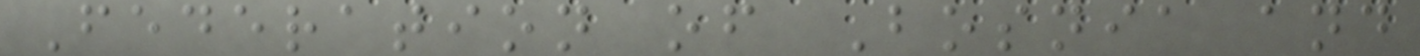Federation of Bosnia and
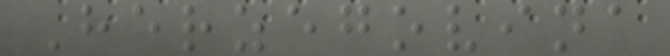Herzegovina
